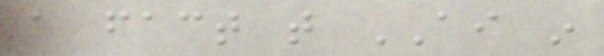a fact that AI in
